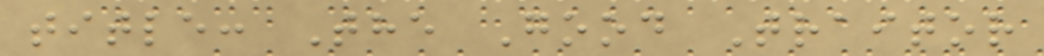title: The Good Traitor
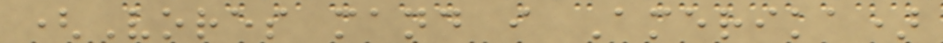(Vores mand i Amerika)
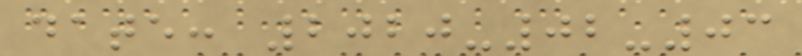date: 2020-02-03
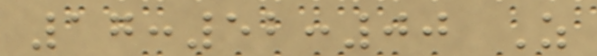17:52:00 Z
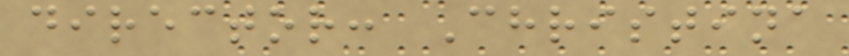director: Christina
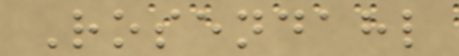Rosendahl
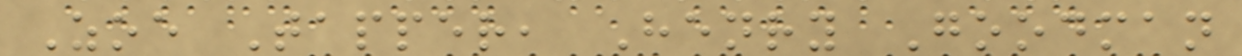Zoe Tapper, Henry Goodman
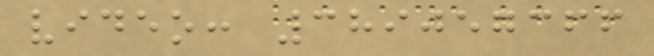video: 389057366
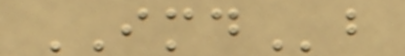IMDb
